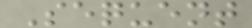Sequent
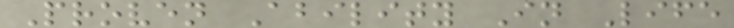Proven Ability In Life
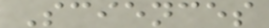Sciences
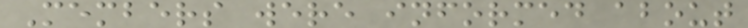Members were informed about
